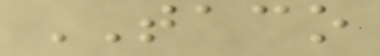TACO
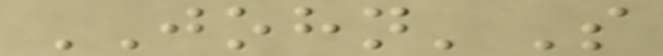JOHN'S
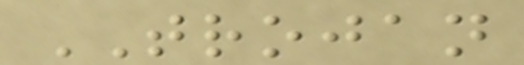TROJAN
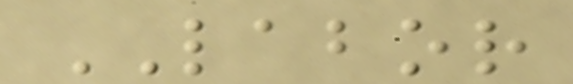LABOR
